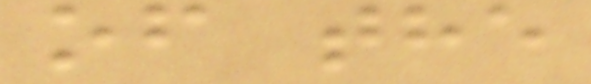of the
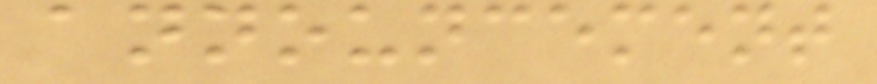announcement
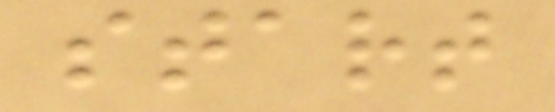start
